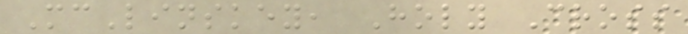McLinskey, Holy Cross
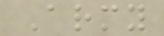Army
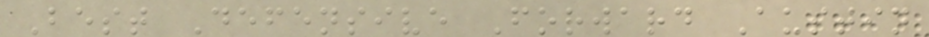Best Defensive Forward Austin
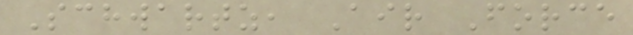Schwartz, Air Force
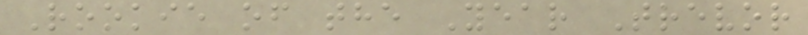Rookie of the Year Trevor
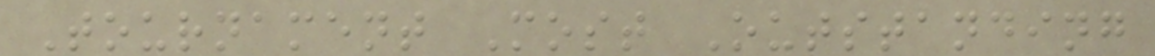Tournament Most Outstanding
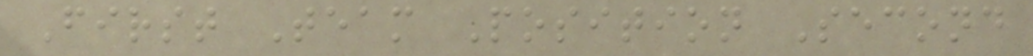First Team Position Second
